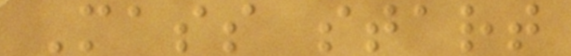Mass start
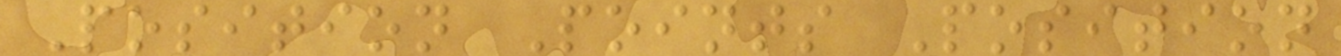Position Points Position
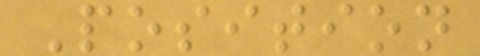Position
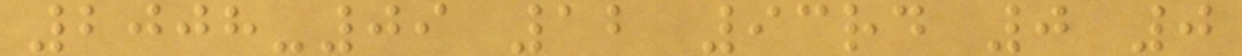2008-09 12 93rd 0 0
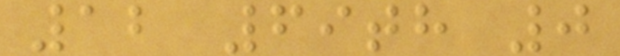12 69th 0
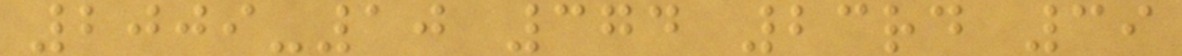2009-10 374 23rd 39
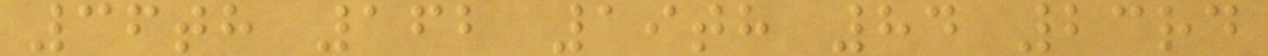36th 162 19th 84 23rd
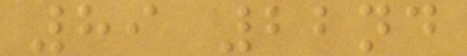89 22nd
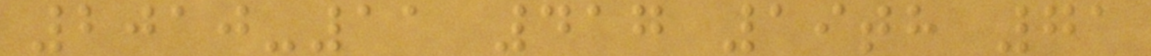2010-11 417 19th 71
